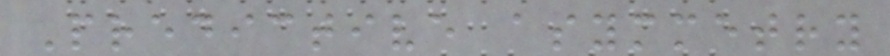Predictive asymmetry
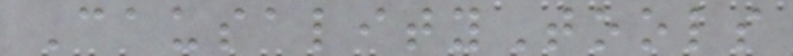CausalityTools
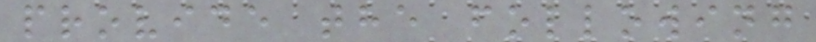provide the following
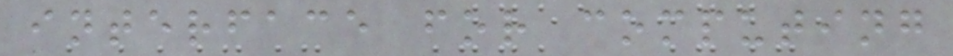interface for computing
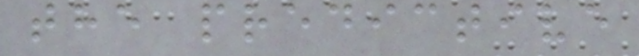the predictive
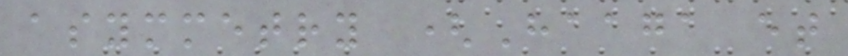asymmetry (Haaga et
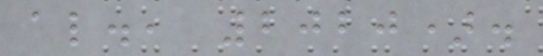al., 2020).
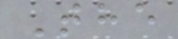The
